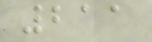211
